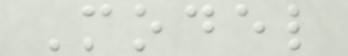Model
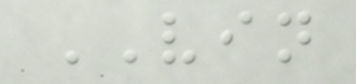VIN
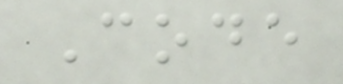Code
